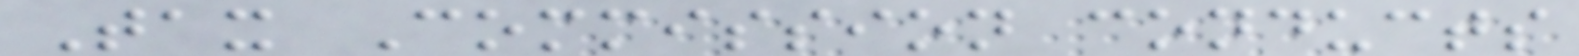Tax Commission conducts
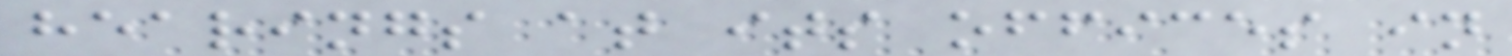hearings at its offices in
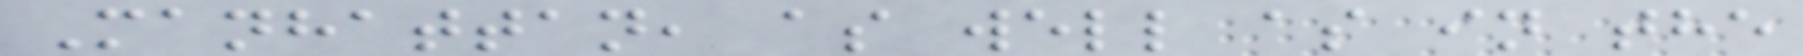Manhattan, as well as in the
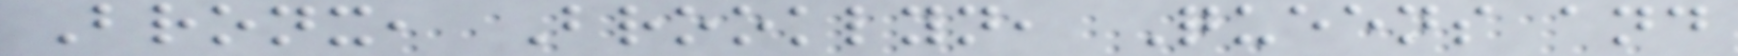Bronx, Brooklyn, Queens and
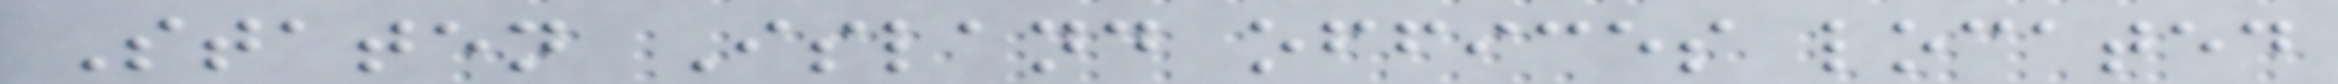Staten Island offices located
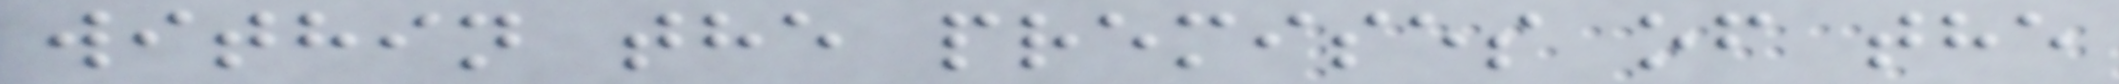within the premises of the
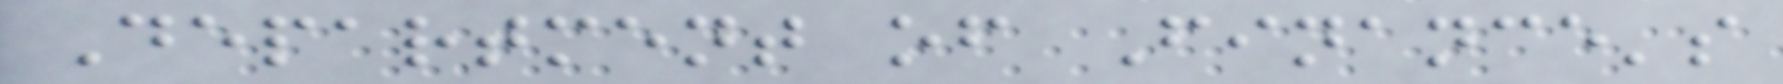Department of Finance's
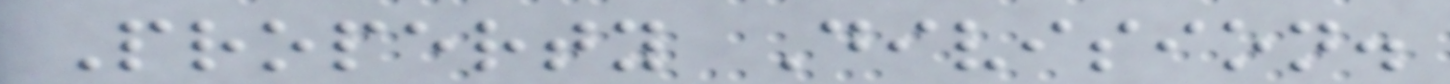Property Division.
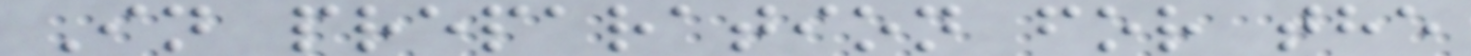In preparation for the
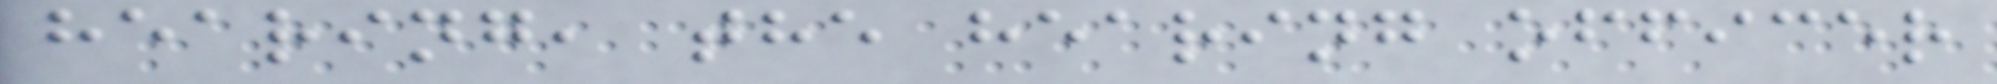hearing, the hearing officer
